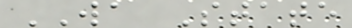WA State
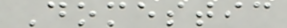Domestic
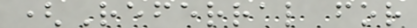(Referral for
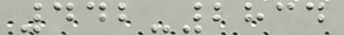442-2834
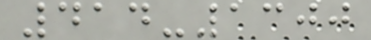414-1300
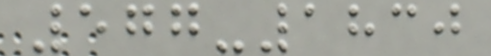577-1830
